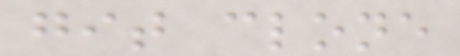git clone
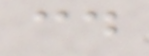cd
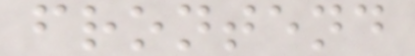frontend
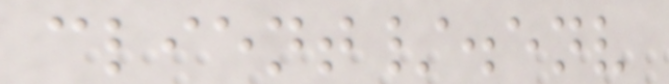client/.env
